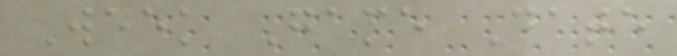Week Game Date
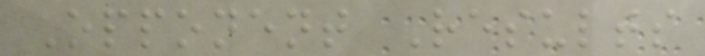Opponent Results
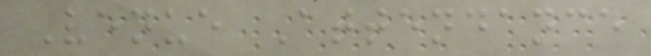Venue Attendance
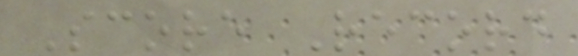Score Record
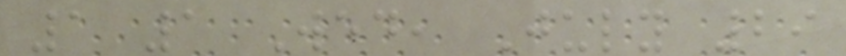1 1 Wed, July 29
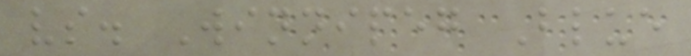vs. Winnipeg Blue
